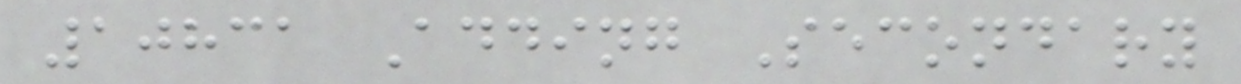10831 Adding Secondary
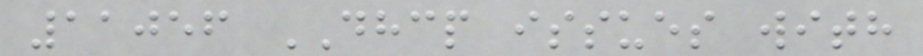11056 DHCP issues with
